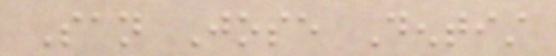San Jose Dentist
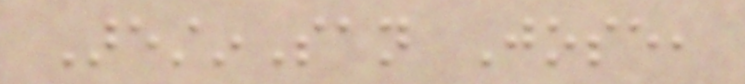ArestinSan Jose,
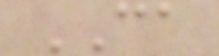CA
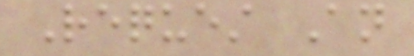Request An
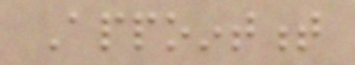Appointment
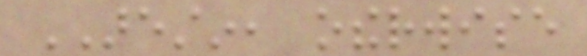ARESTIN, otherwise
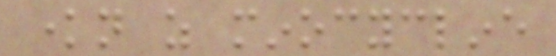known as minocycline
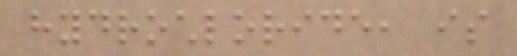hydrochloride, is
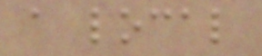a local
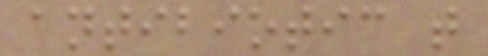antibiotic that
